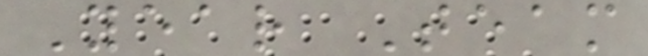Year Team
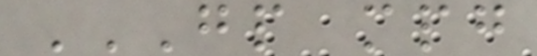GP MPG
